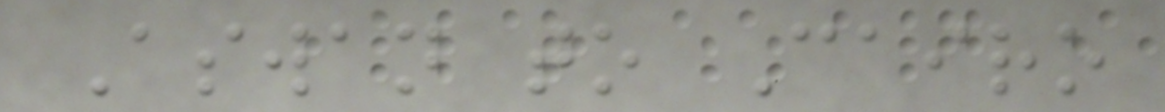Aswan to Cairo
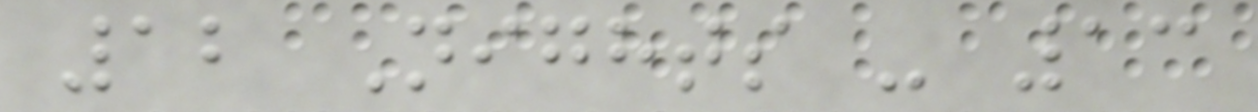12 Nights - 13
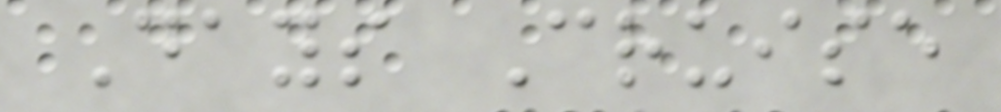Days Cruise
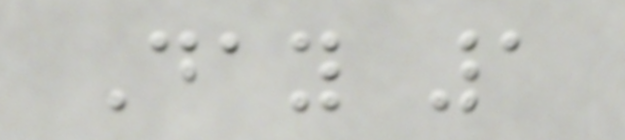Day 1
